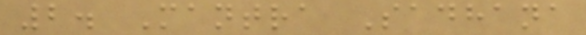2. Mantra Sadhana
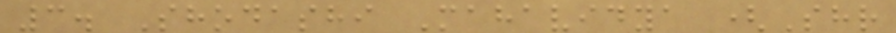3. Shodashi Mahavidya (Shr
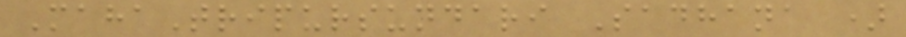MahaTripursundari Sadhana )
